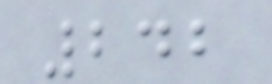242
